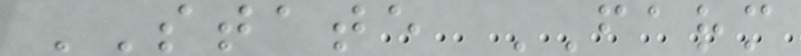STATE FARM
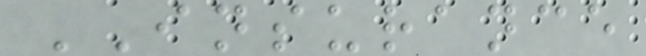INSURANCE
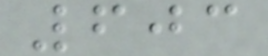603
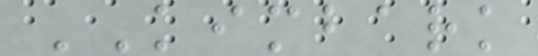KIMBARK
